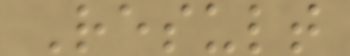Result
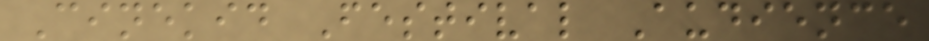Cinekid Festival Audience
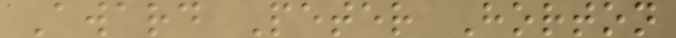Award Peter Horton
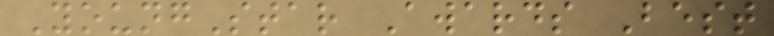YoungStar Awards Best
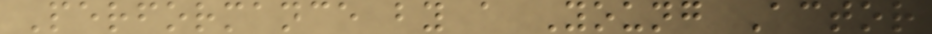Performance by a Young Actor
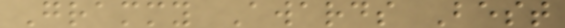Grammy Awards Best
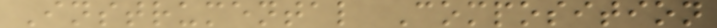Instrumental Composition
